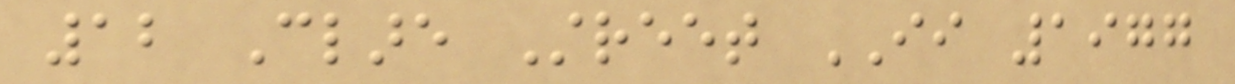12 Clare Street II 1977
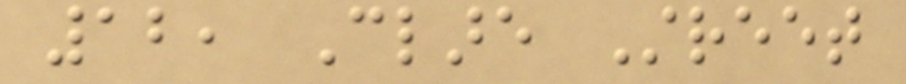12, Clare Street
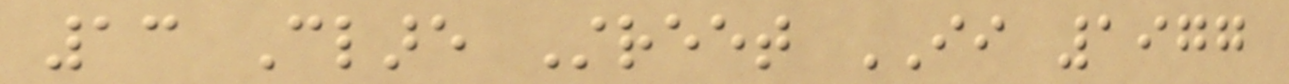13 Clare Street II 1977
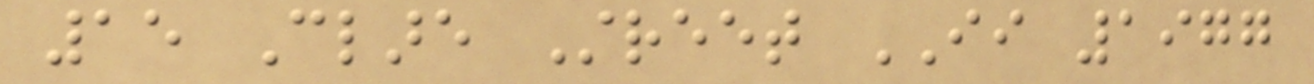15 Clare Street II 1977
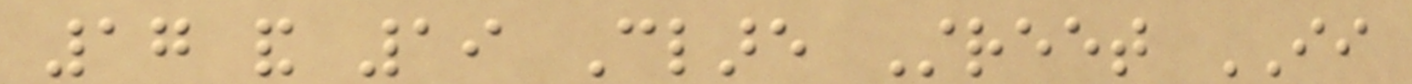17 and 19 Clare Street II
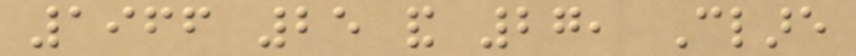1966 25 and 27, Clare
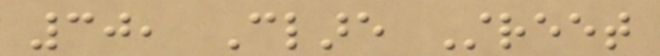30, Clare Street
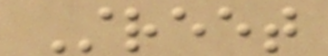Street
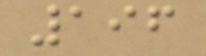196
